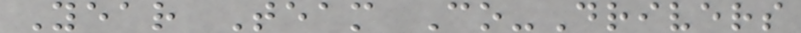Year Team Co-Drivers
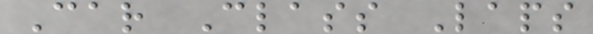Car Class Laps
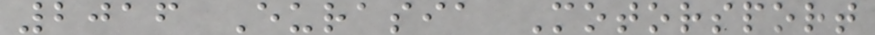2016 Eurasia Motorsport
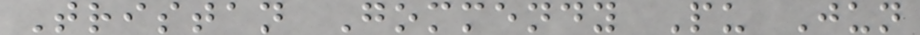Tristan Gommendy Pu Jun
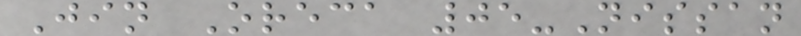Jin Oreca 05-Nissan
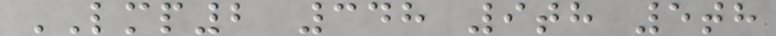LMP2 348 9th 5th
